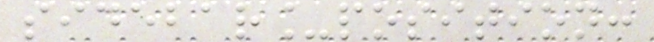sidebar_position:
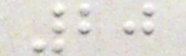20
